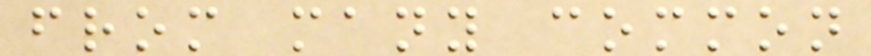from many common
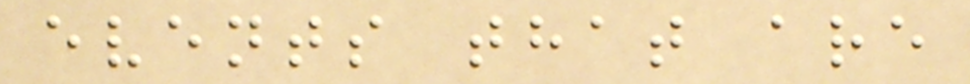events that are
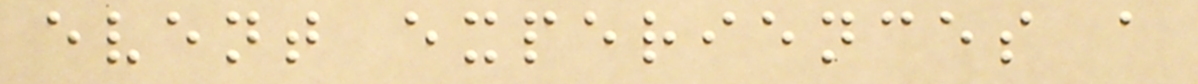event experiences a
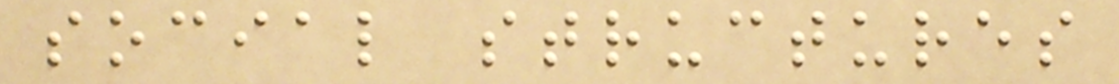social structures
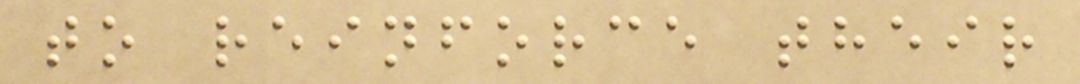to reinforce their
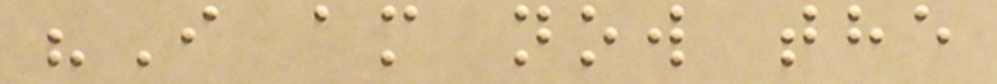"I am now the
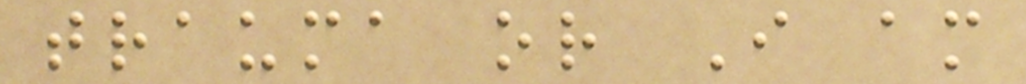trauma or I am
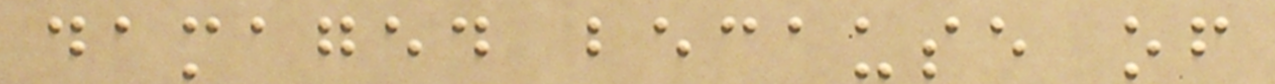damaged because of
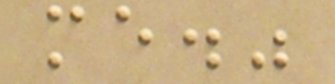me."
